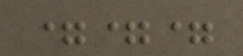===
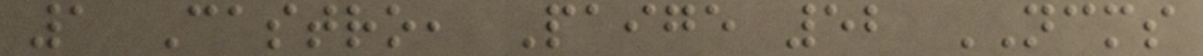1 Castro, Paige 52 NCMS
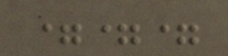===
